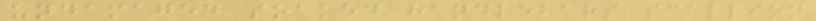undamaged soaked handlebars scallion
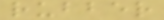rubber
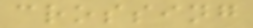crossing
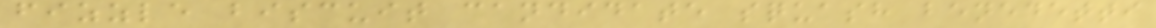fizzle biscuit candidate squash benedetti
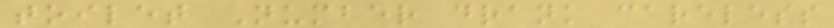toilet Number drank careless
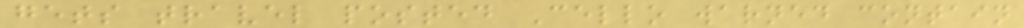gets travel posted Cello warned contain
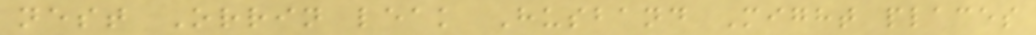nest Orrin leak Husband Might places
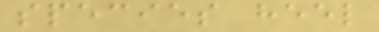species heel
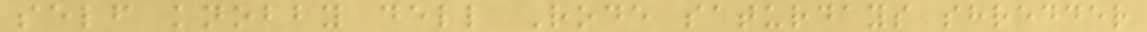self knobby dell Rode saturdays shredder
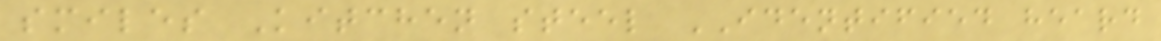smiles Kitchen steel IDENTIFIED heard
